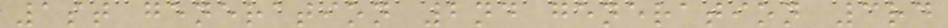1st generation 2nd generation 3rd
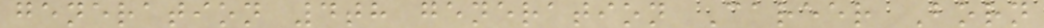generation 4th generation Career Born
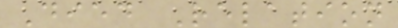Died Relation
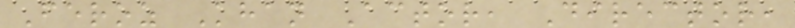Feroz Khan Actor, Director,
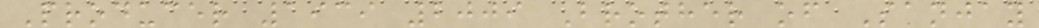Producer 1939 2009 Brother of Sanjay
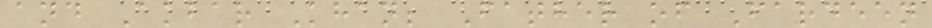and Akbar Khan; Father of Fardeen
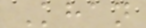Khan
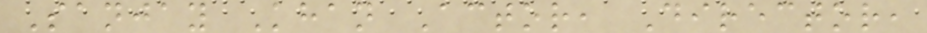Sanjay Khan Actor, Director,
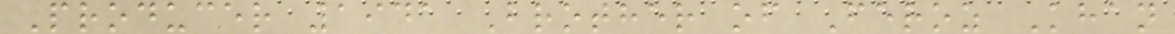Producer 1941 Brother of Feroz Khan
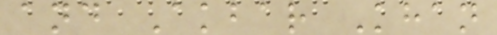and Akbar Khan
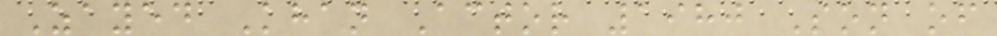Zayed Khan Actor 1980 Son of
